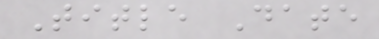Title Date
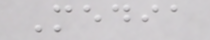Media
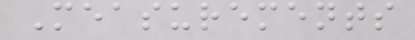Measurements
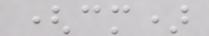(cm)
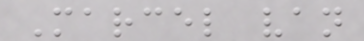Marcel van
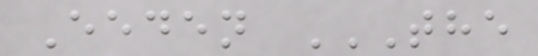Eeden THE
